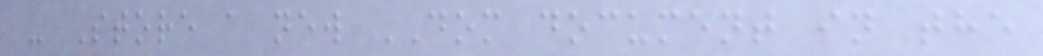- Store a new DOM document in the
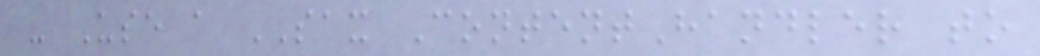- Use a SAX ContentHandler to
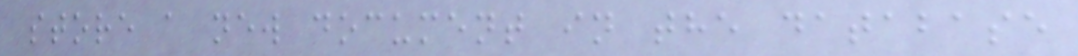store a new document in the database
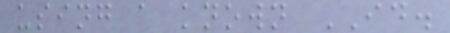using a known ID.
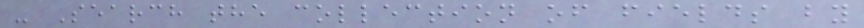- Search the collection of fields by
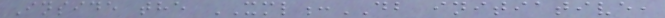Inside the XML:DB initiative,
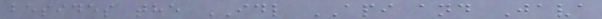besides the IDL API and Java
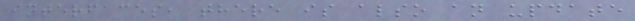interfaces, there is also an update
